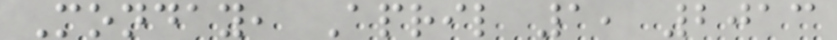Monday, April 1, 2013
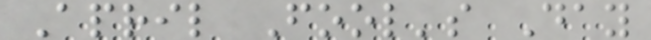April Fool's Day
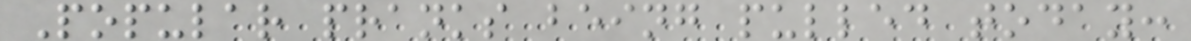Popular pranks being pulled today:
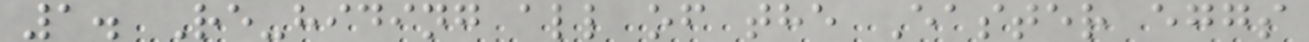1. Re-hiding all of the Easter eggs
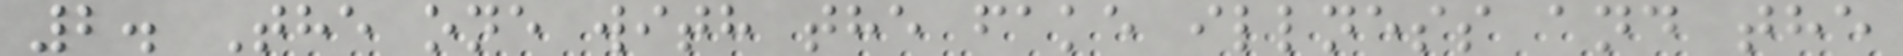2. The one with the fake illness and the
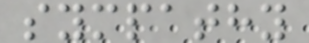sympathy
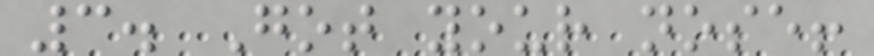3. Got your nose!
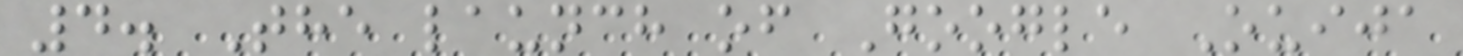4. The launch of Google Ouija
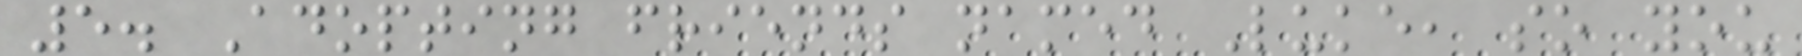5. Adopting friends named Luke, so you
